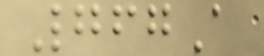767A
